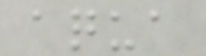aqua
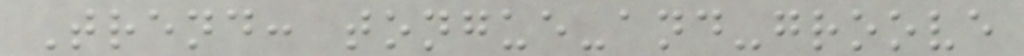Trend: tongue-and-groove
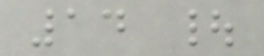14 |
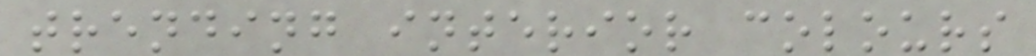trending interior colours
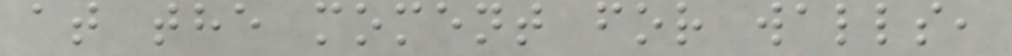at the moment for walls,
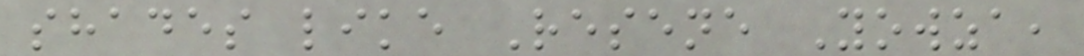shades like Resene Yowza,
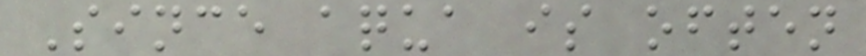Since aqua is often
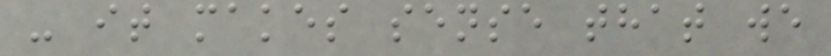- it makes sense that we
